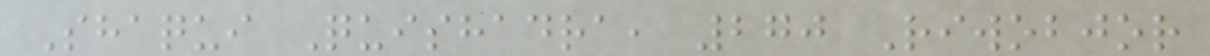Shaqui Quishadra, 270 Riwobjor
